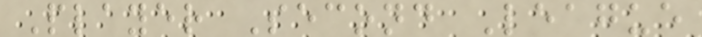Player Second League
